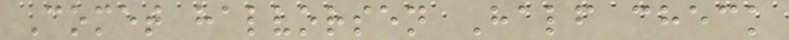Comet halvorsen Half check
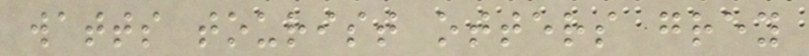watts tourist otters grey
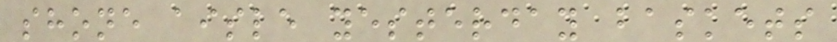shone aisle yesterday baskets
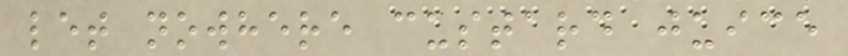let nowhere custard juice
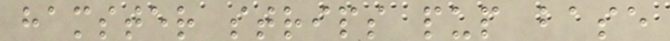hamster strips pup base
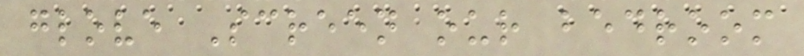glove Screen our bedroom
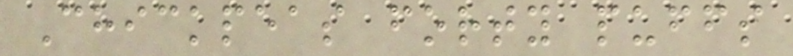Chickpeas forty puffs
